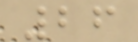26
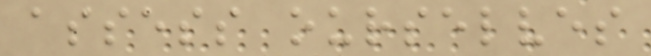assess ourselves
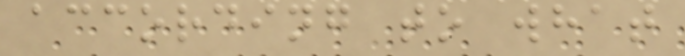according to what
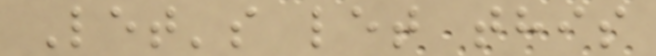Let's let this
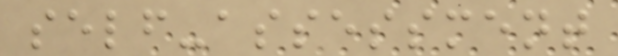self-assessment
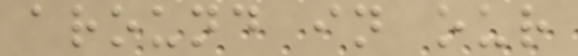around in our
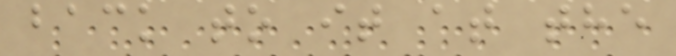back to it at the
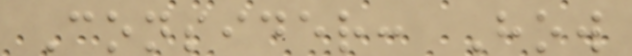Consider: How
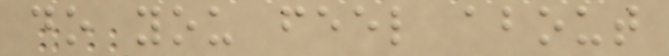do you feel about
